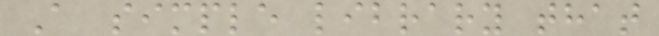A simple library that
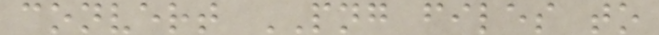convert PNG files to
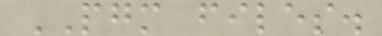PGM files.
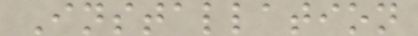Installation
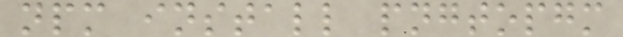npm install pngtopgm
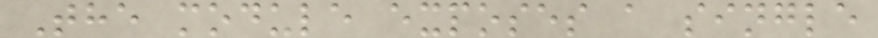The module exposes a single
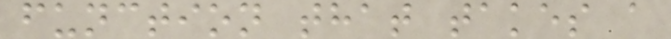function that takes a
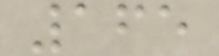165
